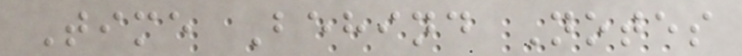Time Behind Notes
